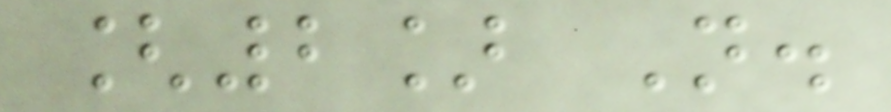[2] N.
